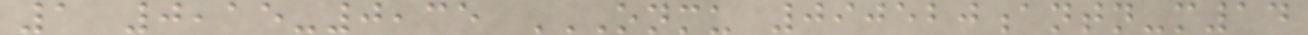1 0,15-0,35 ONMU 090520ANTN-M14
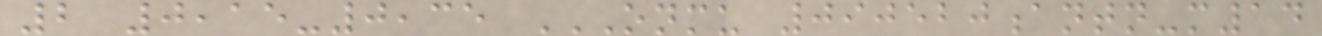2 0,15-0,35 ONMU 090520ANTN-M14
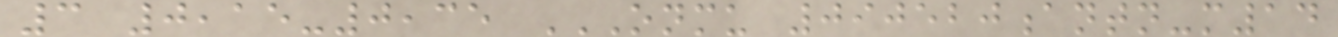3 0,15-0,35 ONMU 090520ANTN-M14
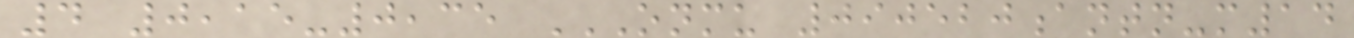4 0,15-0,35 ONMU 090520ANTN-M14
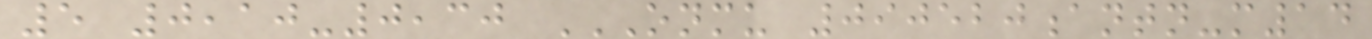5 0,10-0,30 ONMU 090520ANTN-M14
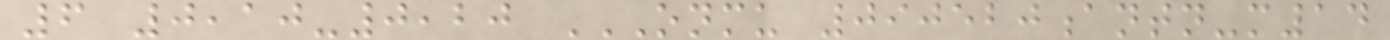6 0,10-0,20 ONMU 090520ANTN-M14
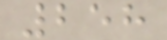258
